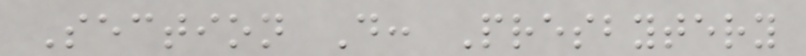Section D: Presbytery
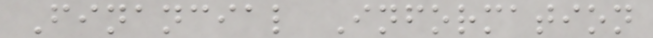Financial Information
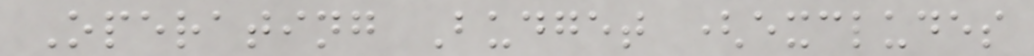Operating Budget (excludes
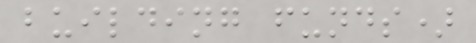building funds)
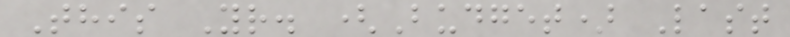This Yr. (Budget) Last
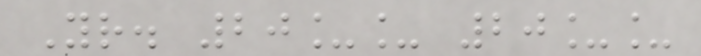Yr. 20__ 20__
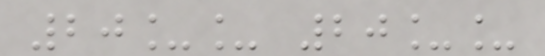20__ 20__
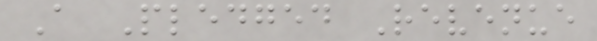A Pledged Revenue
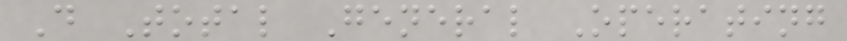D Total General Operating
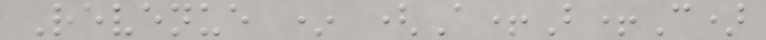Revenue * (A+B+C)
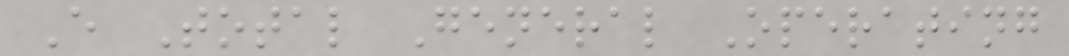E Total General Operating
